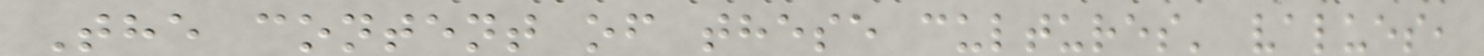The content of these cultures' values,
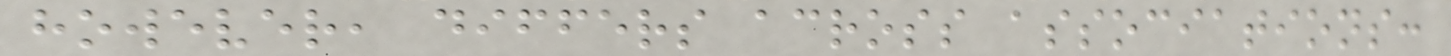however, differs across associations:
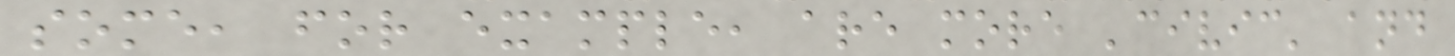some, for example, are more 'civic' and
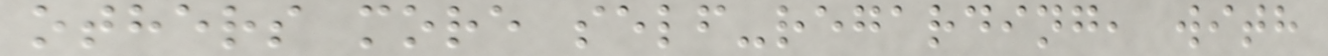others more self-regarding, with
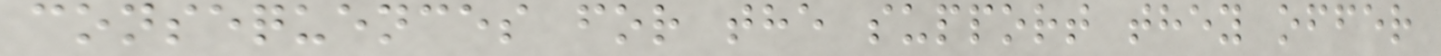consequences for the support they offer
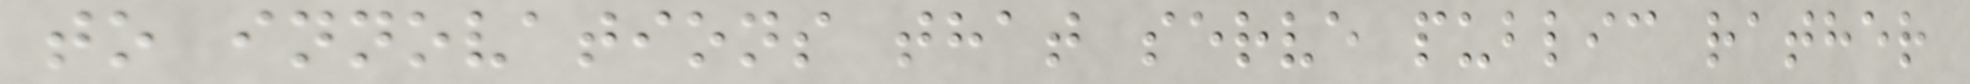to innovations that serve public rather
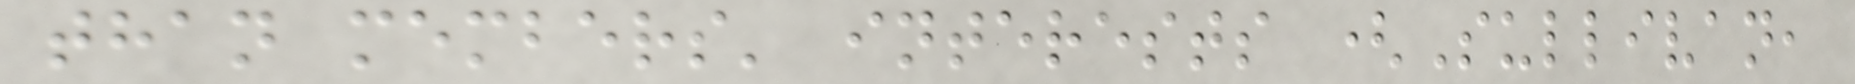than members' interests (Sullivan,
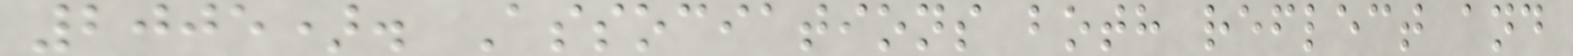2005). Associations both reflect and
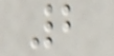2
